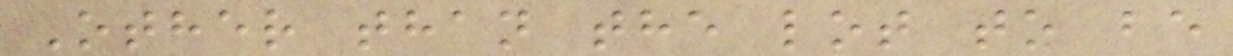Other than the lot to be
